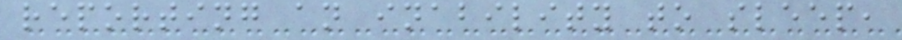reporting an inability to sleep,
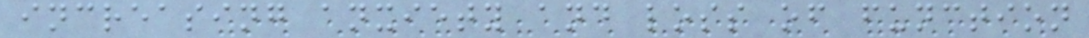increasing anxiety and loss of function
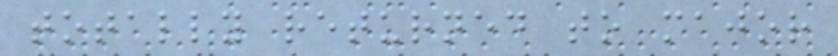totally returned to major
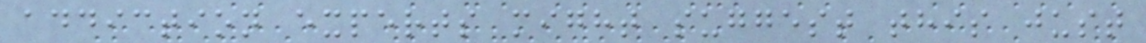addiction experts might suggest this just
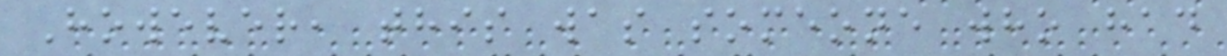However, this was someone who had
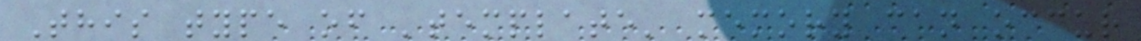This type of 'template' memory can occur
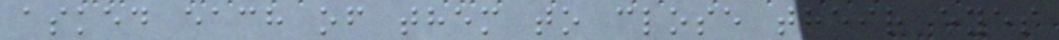asked each of them to close their eyes
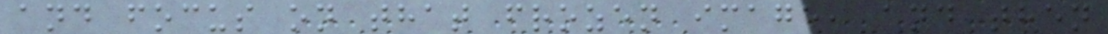and focus on that frozen image, and then
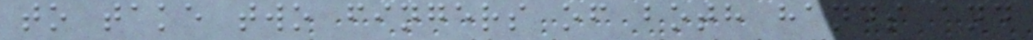to take two fingers of both hands and
